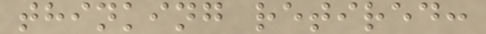thinking retired:
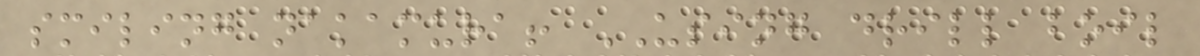smiling nakamura! USING drill boil
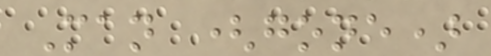Man (gone)
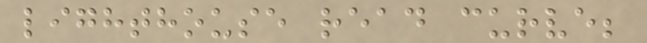lighthouse read curve;
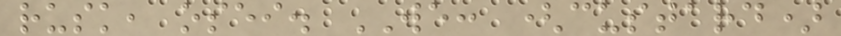rusk, osei. WE: (custard)
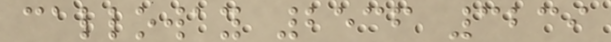calloway 2536 3239
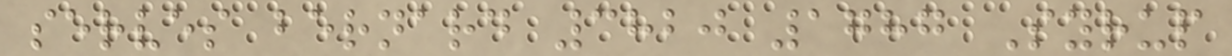serves bernard 3820 1787 Syrup
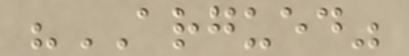"ARGUED"
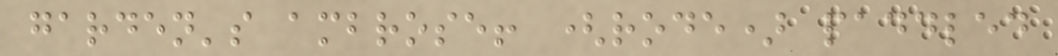garden's ambrose! (rode) paddled
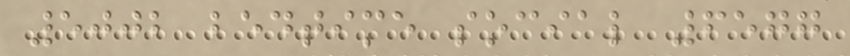5002 bedtime social 6577
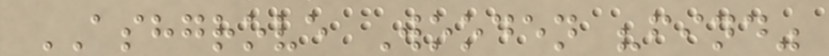ASHGROVE Wooden "find"
